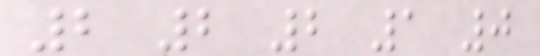2 2 2 1 0
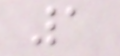1
